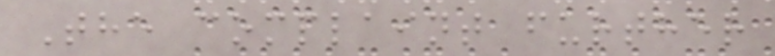The complaint further
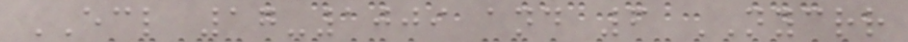ECL 17-1009 and 6 NYCRR
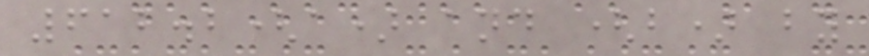612.2(a) and (b) by
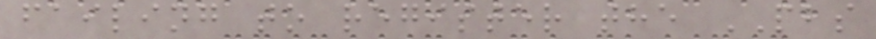failing to register the PBS
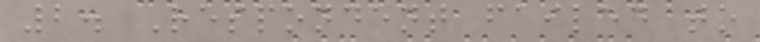2. Respondent failed to
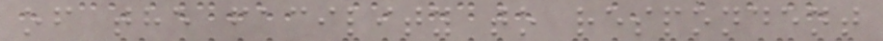of the facility to respondent
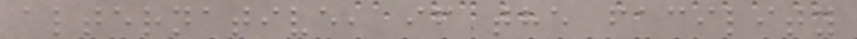alternative, if the facility
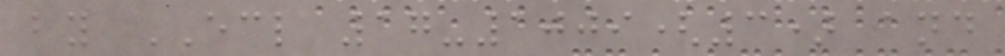by ECL 17-1009(3) and
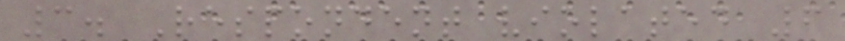3. Respondent violated 6
